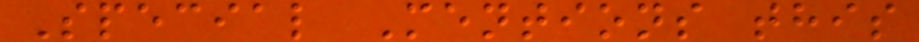Special Mentions this
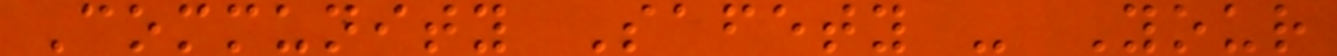Community Safety - Your
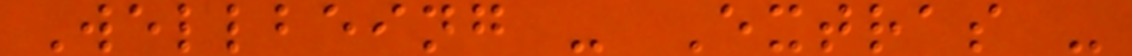Wellbeing - Extras -
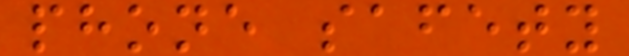phone safety
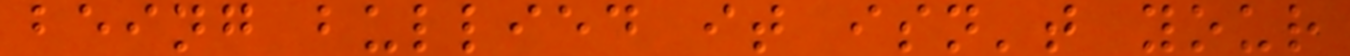being bullied it isn't your
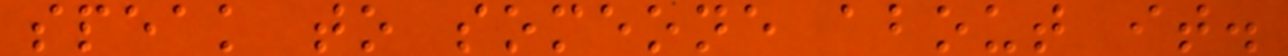speak to someone about it.
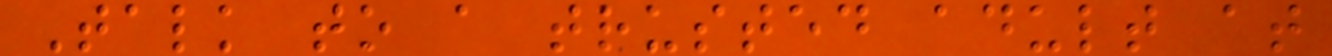Talk to a trusted adult at
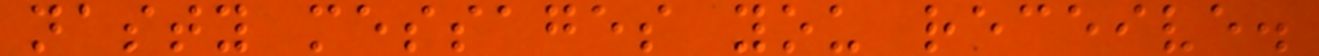nasty messages you receive.
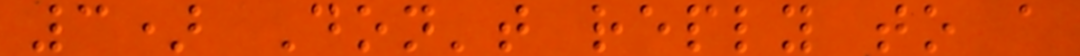3) Don't reply to a
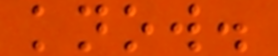know.
